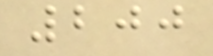200
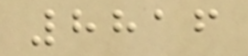8816
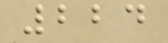224
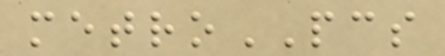metroPCS
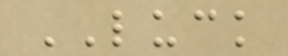LUCK
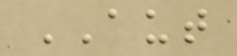AUT
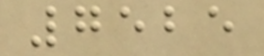7525
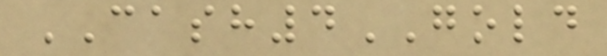CASH4GOLD
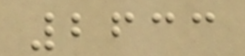2633
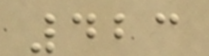423
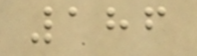186
